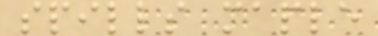spills maple
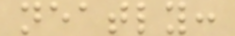neatly:
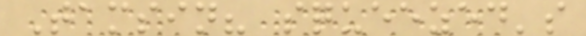Tamsin? squeezed's
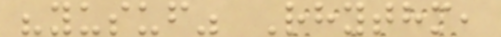"yusuf" Rhythm,
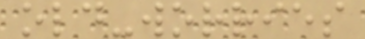old-worries
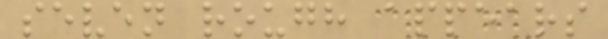seven rough appears
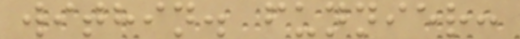within. funnier:
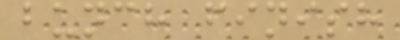bunch finish
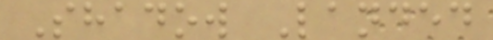Shadow Landed
